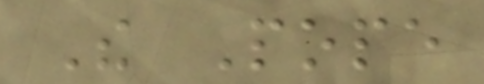The Pope
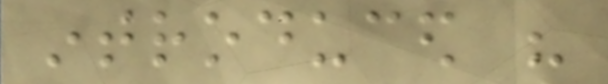introduced his
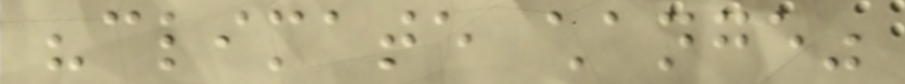"climate change"
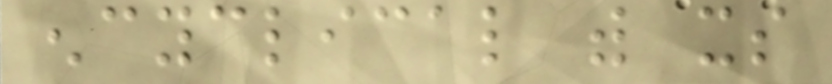encyclical with its
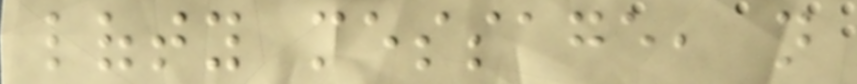lofty message, not
